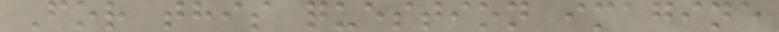For this question imagine
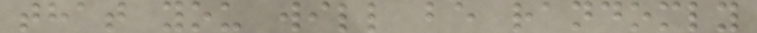that you will be randomly
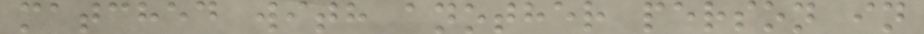matched with another person in
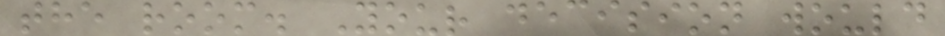the room. Your decision would
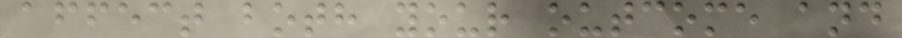affect both your outcome and
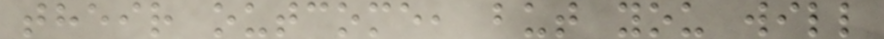their outcome, but you will
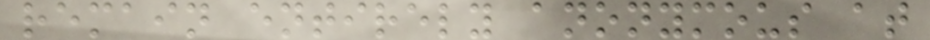remain entirely anonymous at
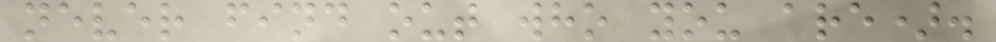never find out who you are).
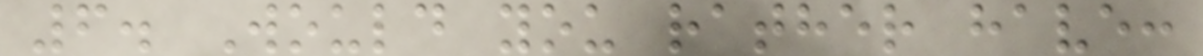6. Would you rather have:
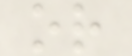or
